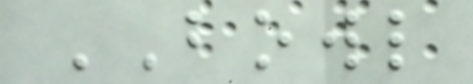BOWL
